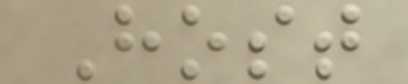Host
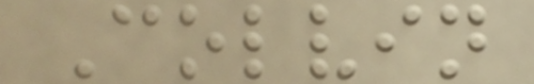Colvin
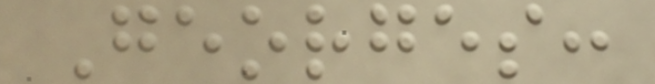Georges:
